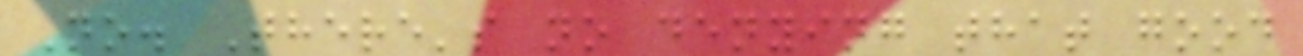No. There's no denying that good
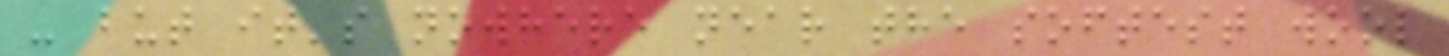- but it's nowhere near the softest wool
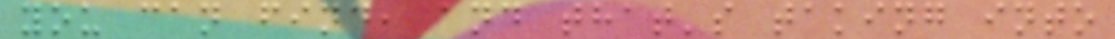you can find, and that's taking into
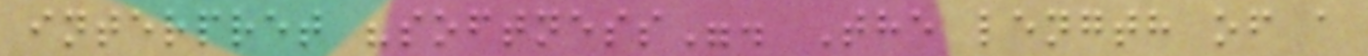interpret "softness". The length of a
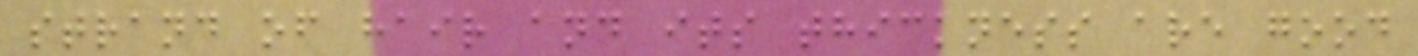strand of hair and its thickness are good
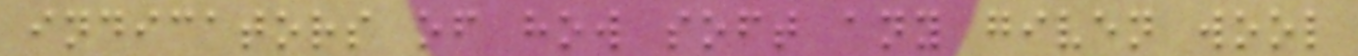indicators of how soft any given wool
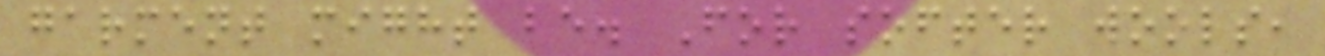garment might be. For softer wools,
